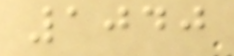1040
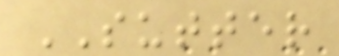SUTTER
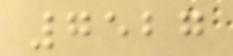7527
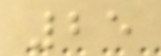25
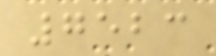7523
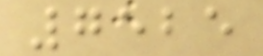7525
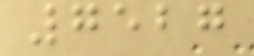7527
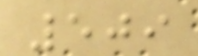509
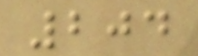204
